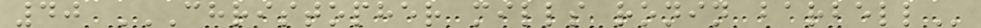40 CHRISTOPHER MILLS RONIN BARBELL
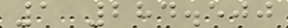1 284.500
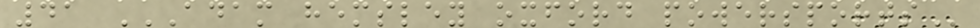41 ADAM HEMSLEY OXFORD POWERSPORTS
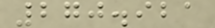270.921
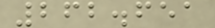262.651
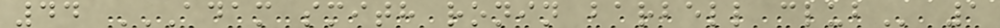44 ADAM SMITH RONIN BARBELL CLUB 1
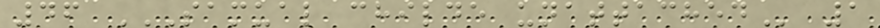46 SAMUAL CHILDE UNATTACHED 1
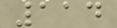114
